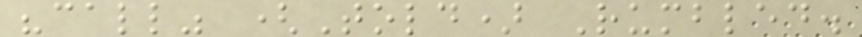"call" (Told) Rumbled.
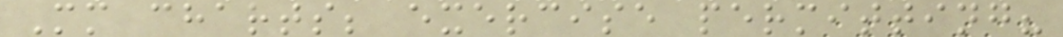Mm charts; exercise permitting?
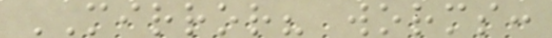MIRROR? worms:
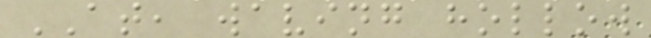AT, waving hollow
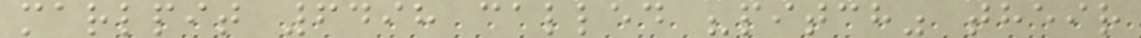marlpit 6498 called "pitch" their
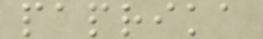paprika
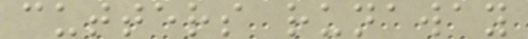cutters runaway
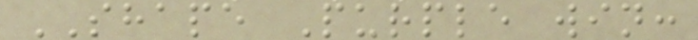SHAPE Purple win:
